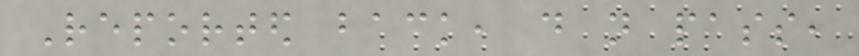Reported back, do not pass,
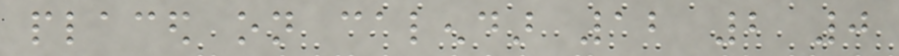placed on calendar 12 2 0
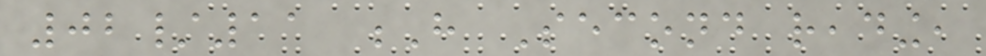02/11 H Second reading,
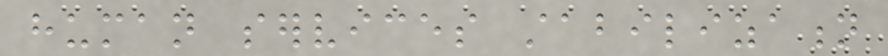human services stabilization
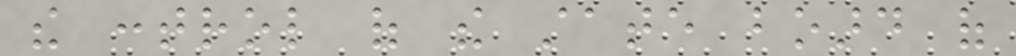the control of the state board of
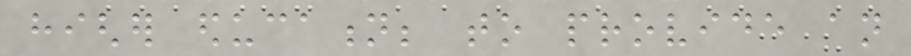higher education; to provide an
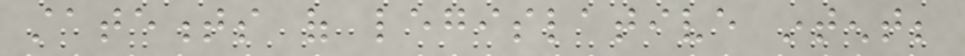statements of legislative intent;
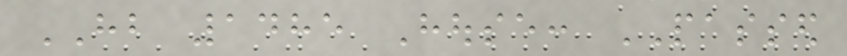HB 1485 House: PASSED
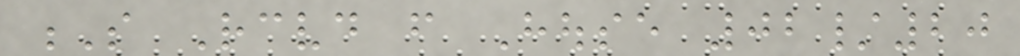S Received from House 02/20
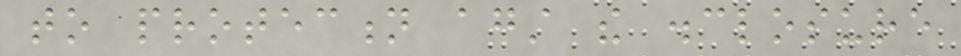to protection against the disclosure
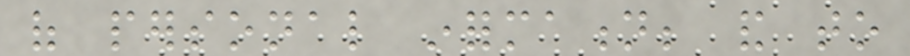of personal information; and to
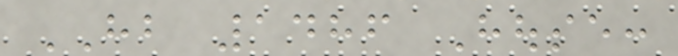HB 1486 House:
